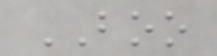BOO
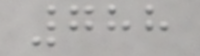788
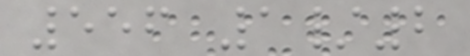556 1/2
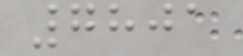7801
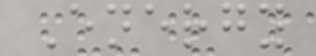Energy
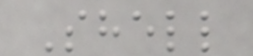Shell
